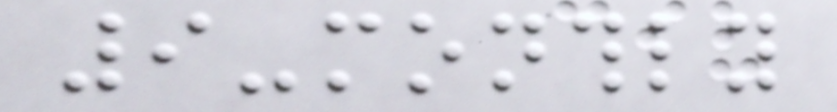9-monthly
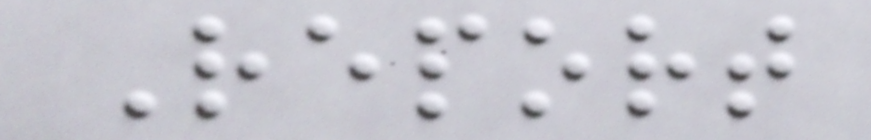Report
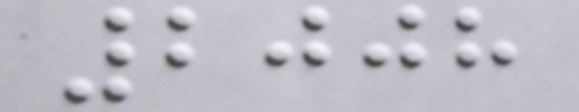2008
